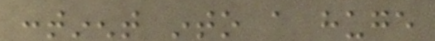continent into a huge
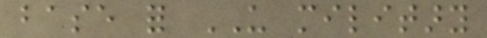base for US military
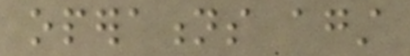operations against
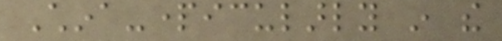China-particularly in the
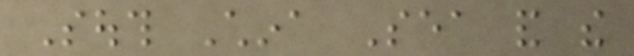South China Sea and the
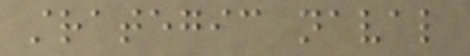strategic naval
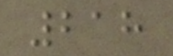218
